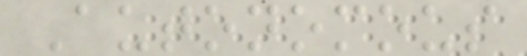Autonomous
